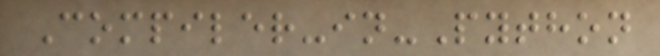Compiler-in-Python
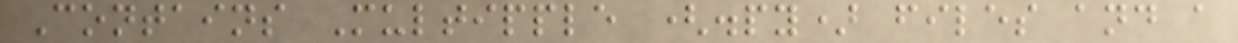Contains Multipple (.py) files and a
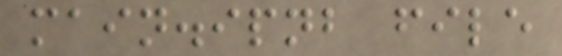main.ipnb file
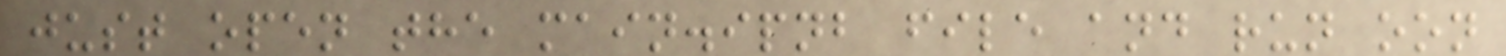just open the main.ipnb file and run oon
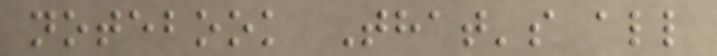notebook That's all
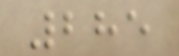285
